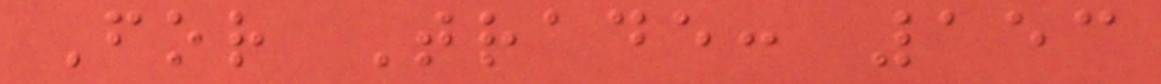For Trade: 153
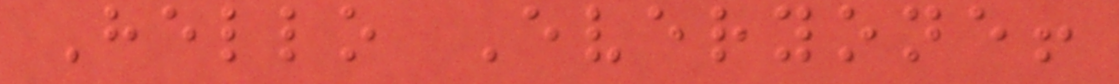Hello Everyone!
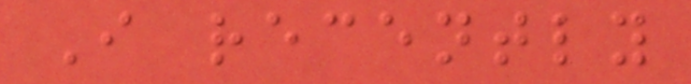I recently
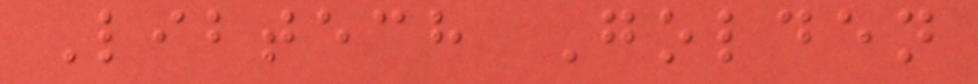Libtech Golden
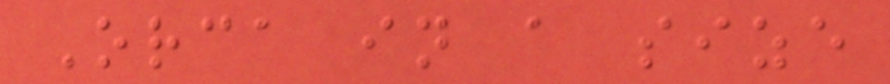Orca in a size
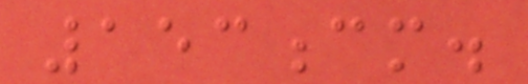153cm.
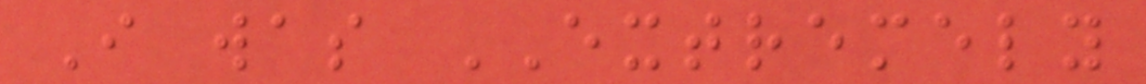I was EXTREMELY
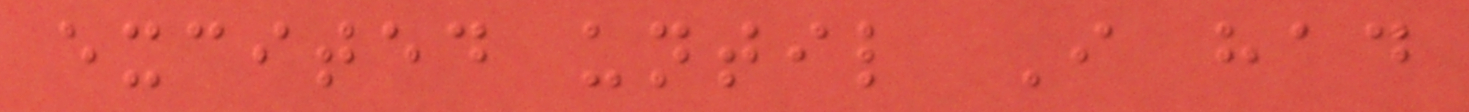excited until I had
